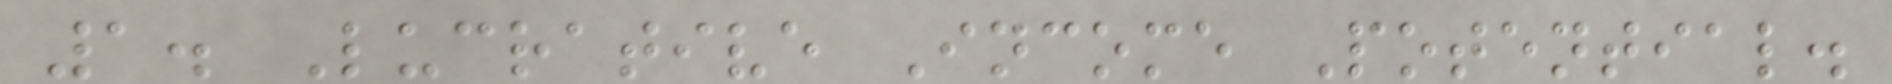1. Lucrative Income Potential.
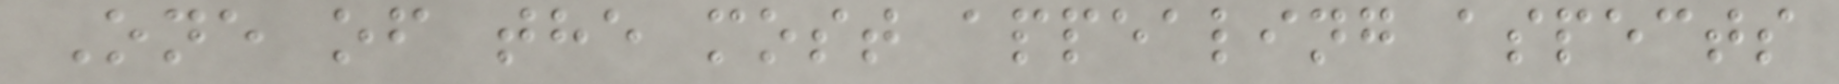One of the most appealing aspects
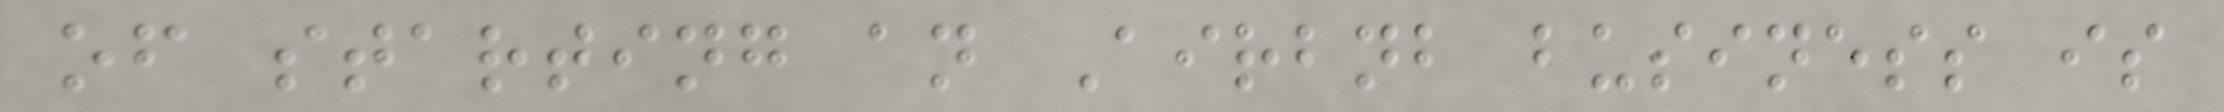of starting an Airbnb business is
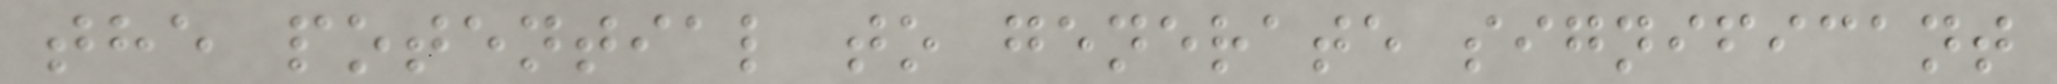the potential to generate significant
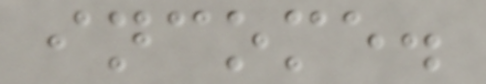income.
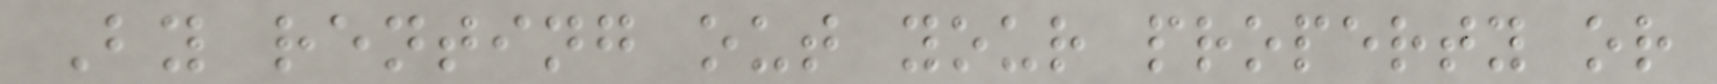By renting out your property or
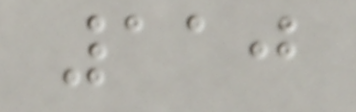110
